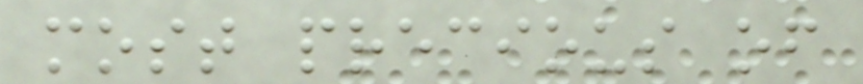most precious of
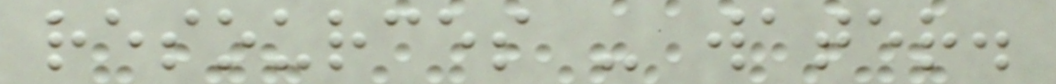resources - water.
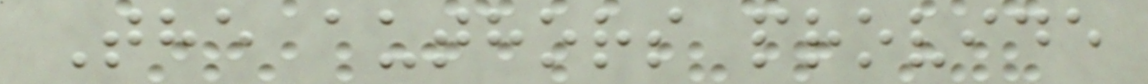The authors provide
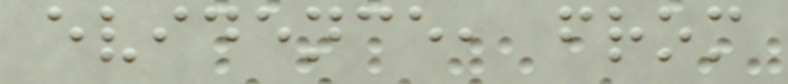evidence, from
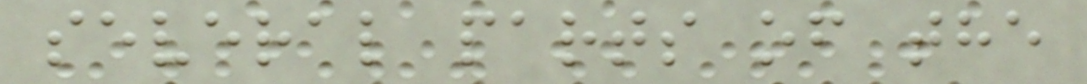several parts of the
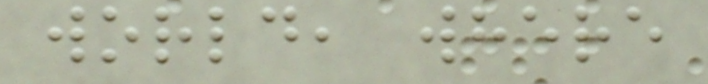world, where
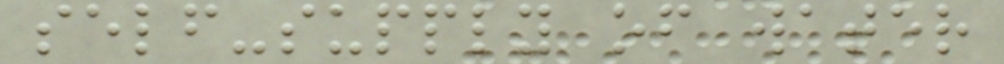self-supply of water
